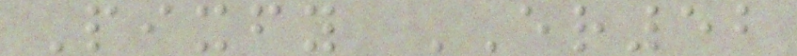Pixfy ER52
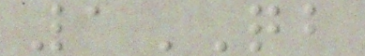1QB
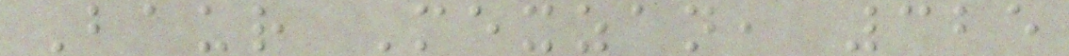Baur Mexzan, 325
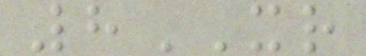8XR
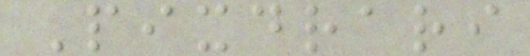Pixdrari
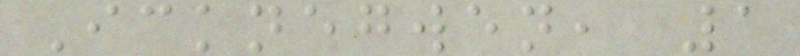Icknegwen, 1
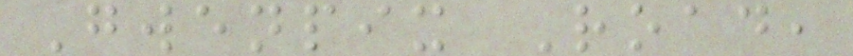Gwenpix Road,
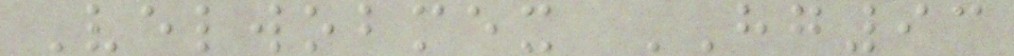Velwobmex HG93
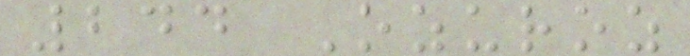244 Ozuroz
